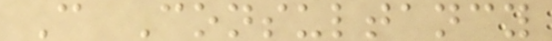C Consultancy
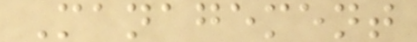Management
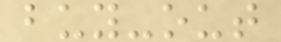buy-out
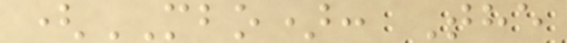(MBO): The
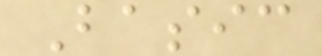Basic
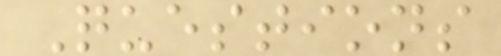Questions
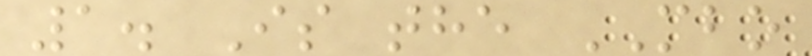1. Is the MBO
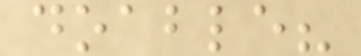doable?
